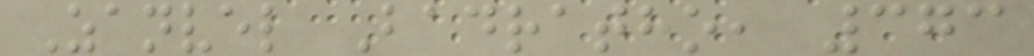Zanvel Badratho, 373
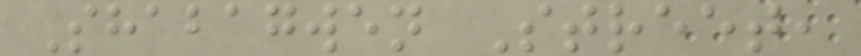Shabagwen Street,
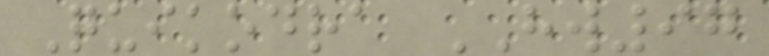Quikodra HW97
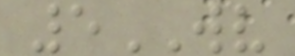5WV
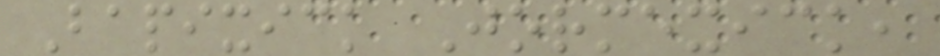Bapixick Jormexick,
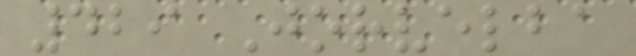429 Jorvelba
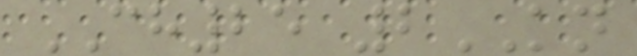CH25 2KN
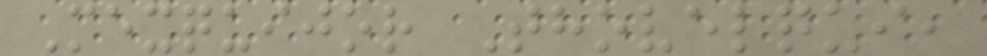Mexquijor Thovelqui,
